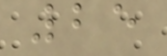25
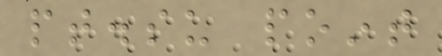pt.su point
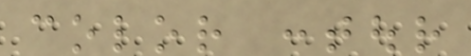color contour
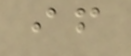if
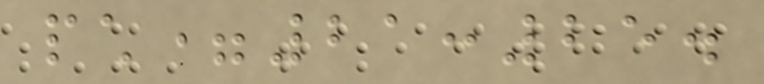pch=21:25.
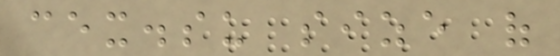cex.su size of
